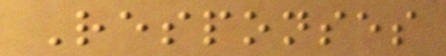Responses
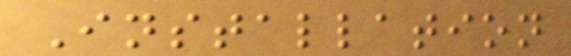Installation
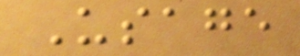Usage
